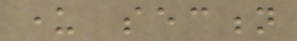under section
